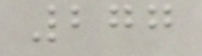277
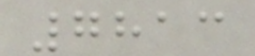7813
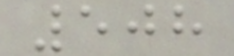508
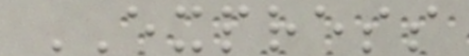EXPRESS
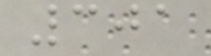301
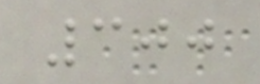300
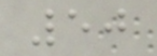50
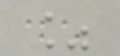%
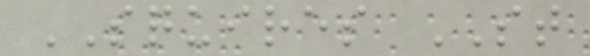SQUIRES ST
